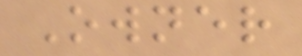Owner
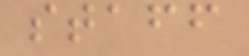staff
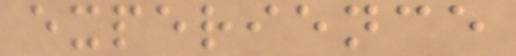experience
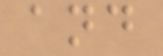and
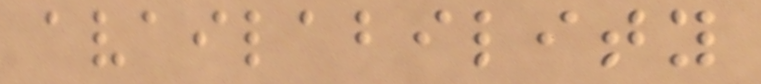availability
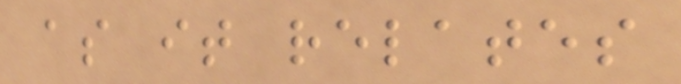as it relates
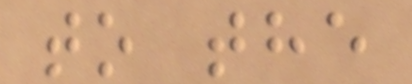to the
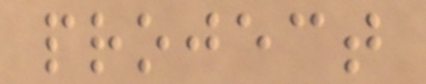project
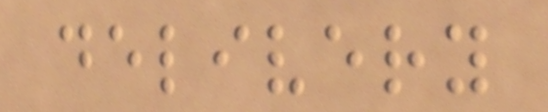delivery
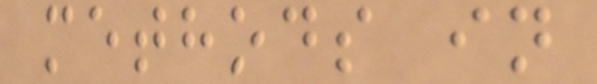methods in
